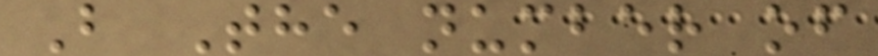B The number of
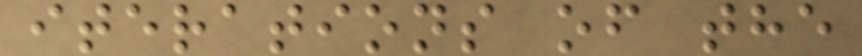iterations of the
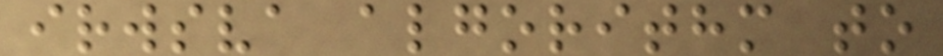irwsva algorithm to
